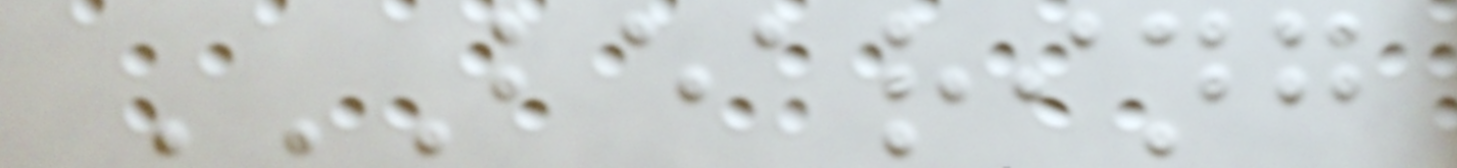BEARING
